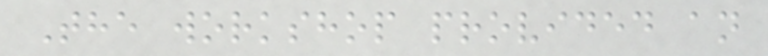The workshop provided an
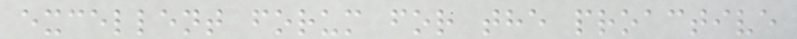excellent forum for the proactive
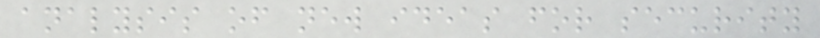analysis of new ideas for security
